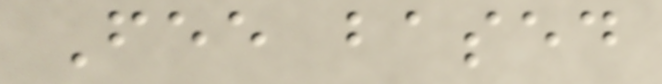Fee based
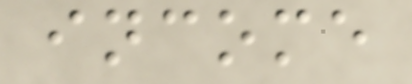income
